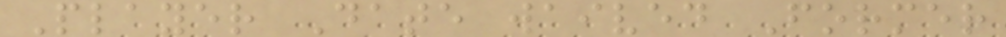Player Date waived Former
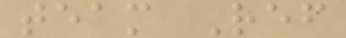team Ref
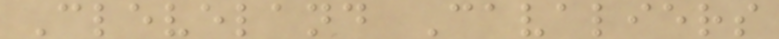Cleveland Cavaliers
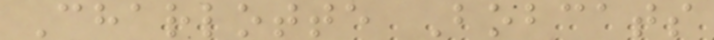Charlotte Bobcats
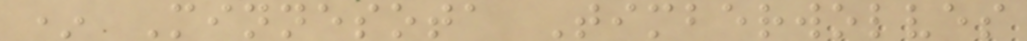* Minnesota Timberwolves
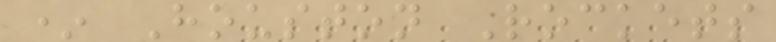* Houston Rockets
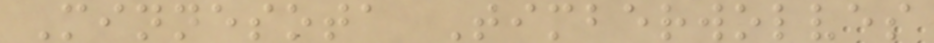Minnesota Timberwolves
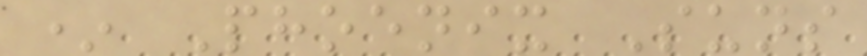* Phoenix Suns
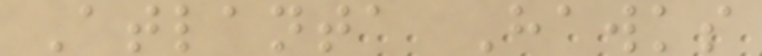Atlanta Hawks
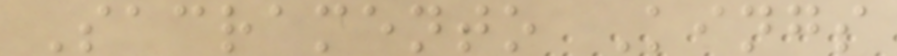Sacramento Kings
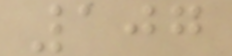107
